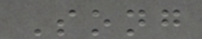Song
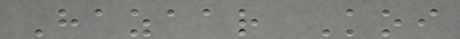Hazaar Koi
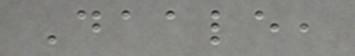Daale,
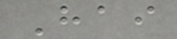Hai
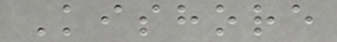Kishore
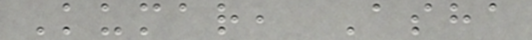Kumar, Asha
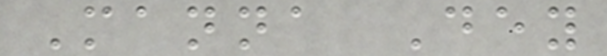Manna Dey
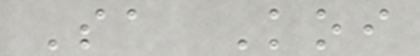Sa Koi
